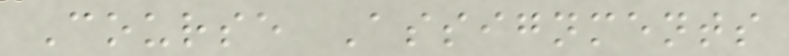Course Assignments
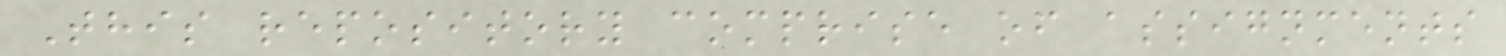This repository comprise of assignments
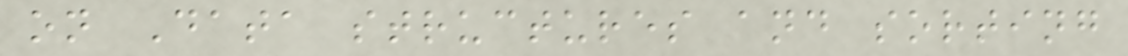on Data structures and sorting
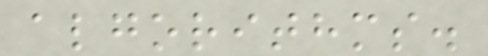algorithms.
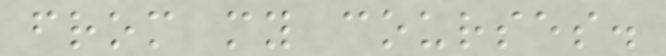from my courses.
